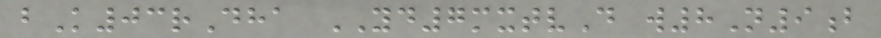bK03rDha YD7mxtvD w8N9b
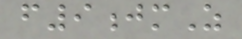f9jmZ
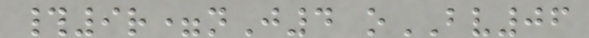#9r=nJ4 oBV06
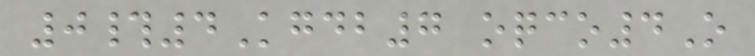0#4Kgdb7 oqco4O
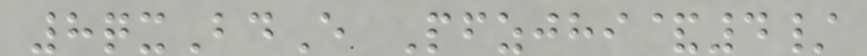8qxBdE Pfzjhi&4/
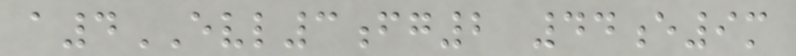a4EVL3fg2 44e9m
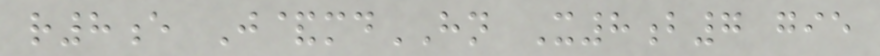r8e J&mdHN X8b7 gie
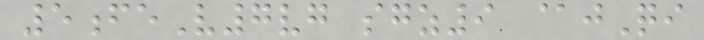5feV7vg sgz9 @jQi
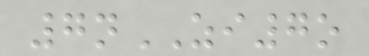7nZI7o
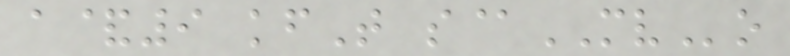a&9 kfT s@MVo
